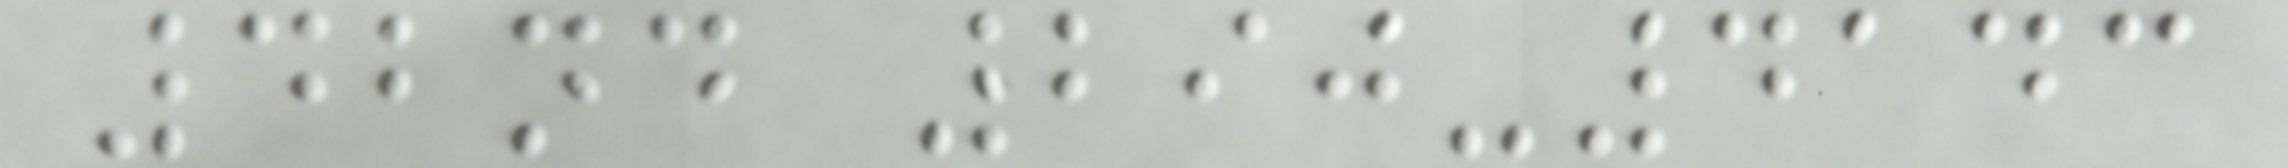42nd 290-4143
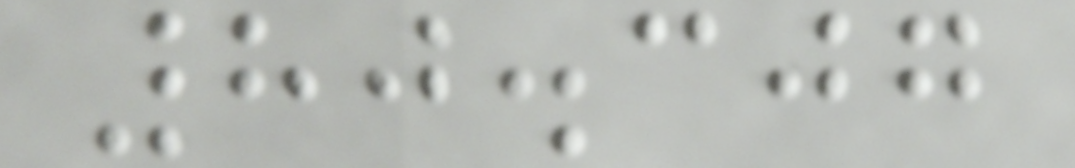80.307
